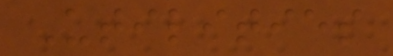Utilities
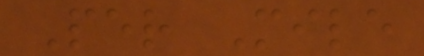Per Mile
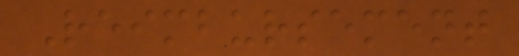Reimbursement
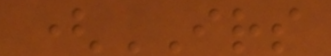(IRS
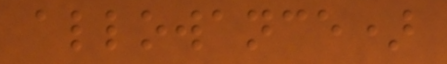allowance)
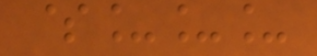$___
